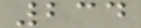234
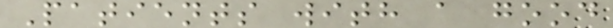Patients with a good
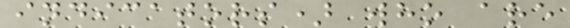indicators) who are
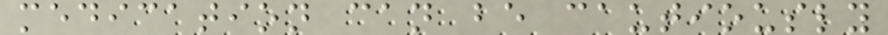medication can be cautiously
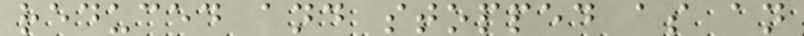reduced and stopped as an
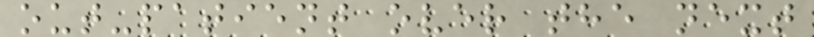out-patient over the next
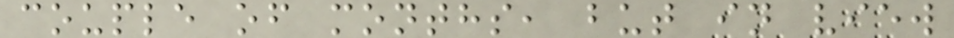couple of months, but in view
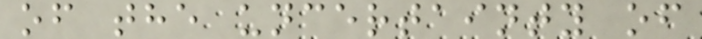of the uncertainty of
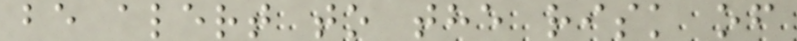be alert to the risk of
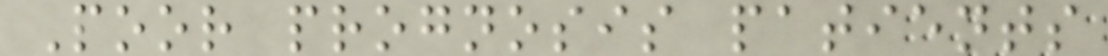Poor prognosis patients
